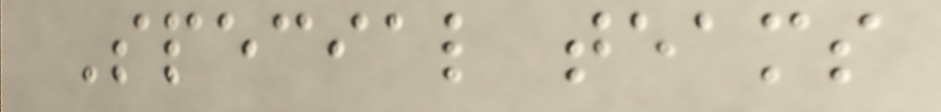Special teams
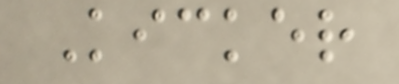Kicker
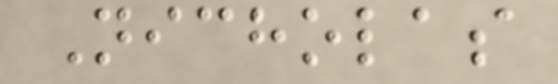Nicholas
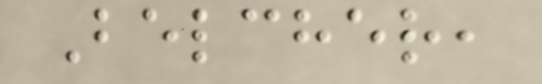Belcher,
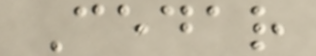Cedar
